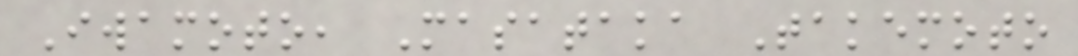Iwamoto, Masataka Takemoto
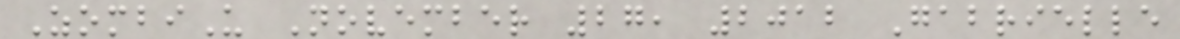ZombiU November 27, 2012 Gabrielle
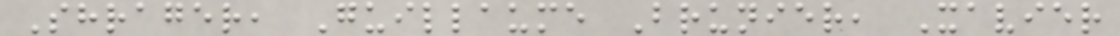Shrager, Guillaume Brunier, Xavier
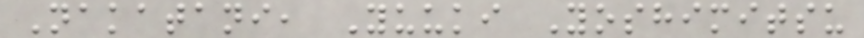Nakatani, Yuuki Yoshimitsu
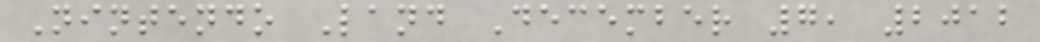Nintendo Land December 7, 2012
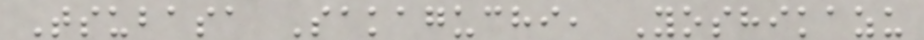Tsubasa Sakaguchi, Yoshikazu
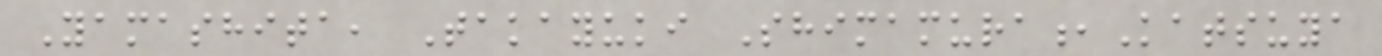Yamashita, Takayuki Shimamura,Katsuya
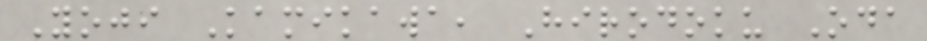Yoji Kamikawa, Hirodoku Oda
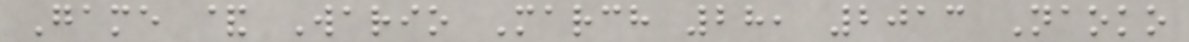Game & Wario March 28, 2013 Naoko
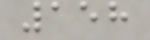158
